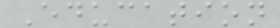Education
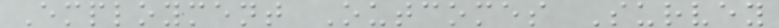Employment Outcomes Survey
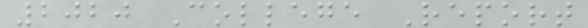2020 College Report
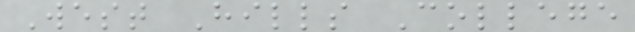West Hills College
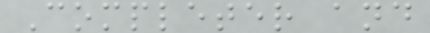Completer and
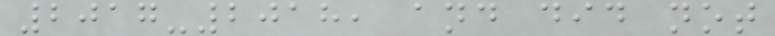2017-2018, and did not
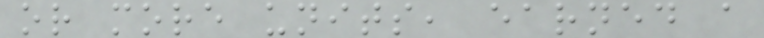or more units, earned a
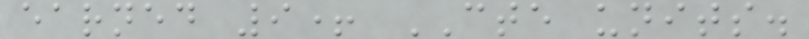earned 9+ CTE units.
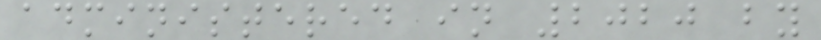administered in 2020 by
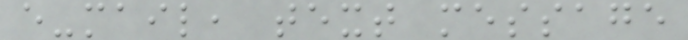e-mail, text message
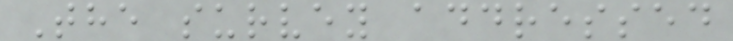The survey addressed
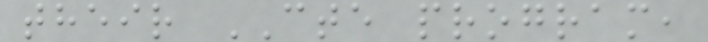their CTE program,
